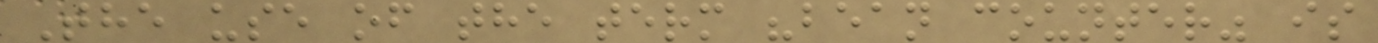The use of the term "bean counter" is
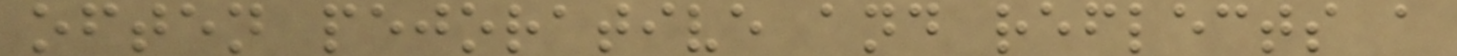often pejorative and reflects a
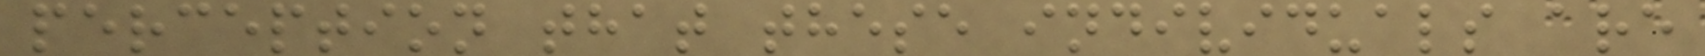perception that these individuals are
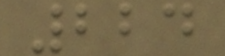224
